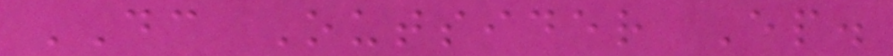DC Outsider Ep.
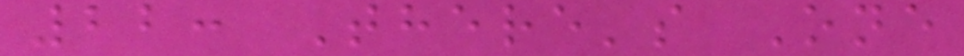22: There's One
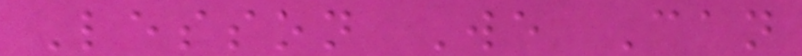Lesson We Can
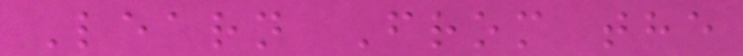Learn From the
